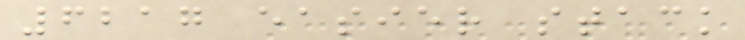6217 easier stack
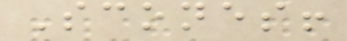Scones!
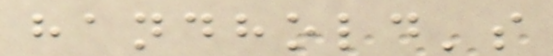handhold's
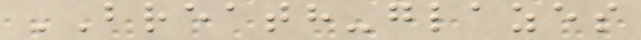BREATH-glazes
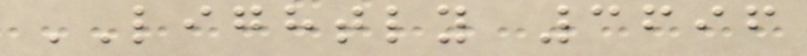LIGHTLY 3696
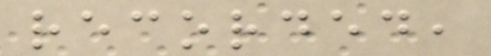recorded,
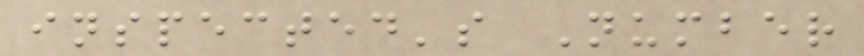inspected's Number
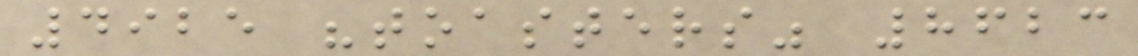4925 "toasters" 8623
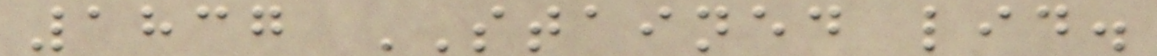1837 STAINED lid.
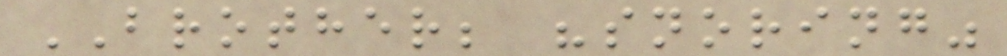BROTHER; "snoring"
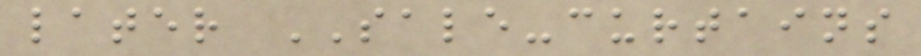later SALE-curtains
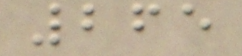265
